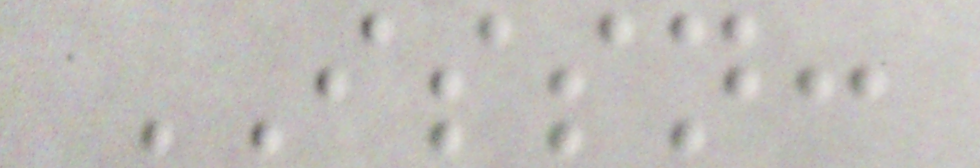ISSN:
